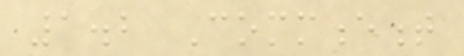1.2 Commencement
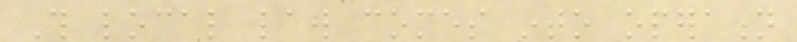This local law comes into operation
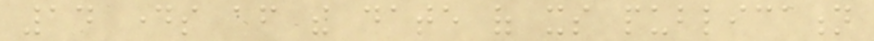14 days after the date of its publication
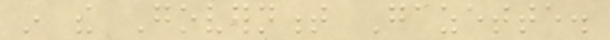in the Government Gazette.
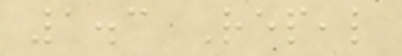1.3 Repeal
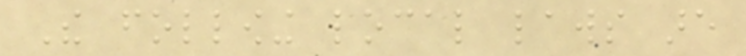The following local laws are
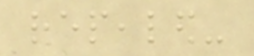repealed-
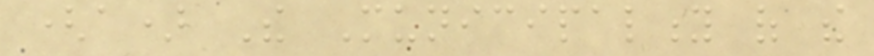(a) The Municipality of the
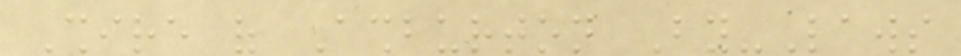Shire of Ashburton By-Laws
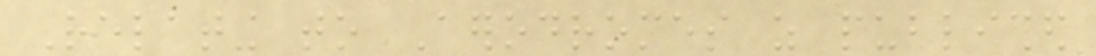Relating to Aerodromes as published
